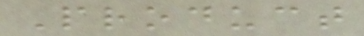Product
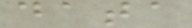data
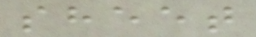sheet
